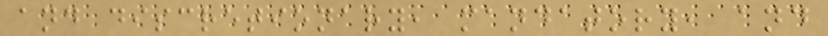and discretionary, mandatory, and
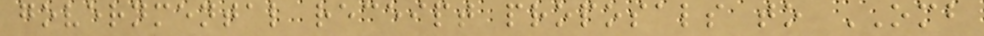governmental receipt proposals to OMB
